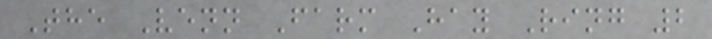The Venn Farm Hay Ring 2
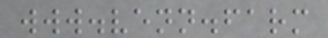www.venn.farm
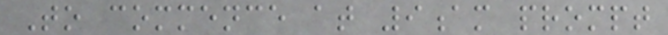To commence at 9am prompt
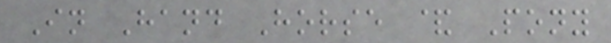In Hand Horse & Pony
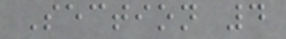Section 4
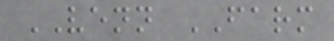VENN FARM
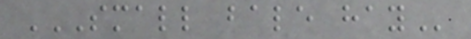SMALL BALE HAY
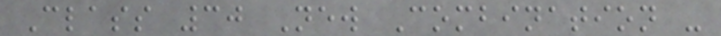Class 30 New Combination -
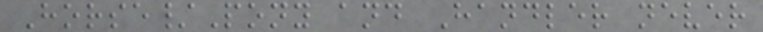Horse/Pony and Handler never
